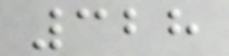328
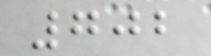702
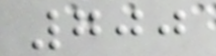700
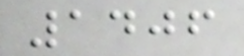1406
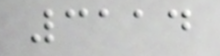3114
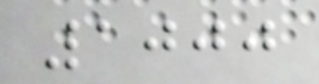1000
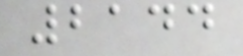2144
